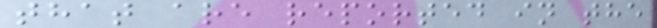that are reported in the
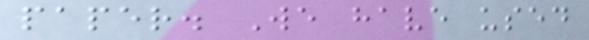paper. We have used
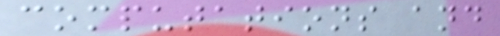computations and
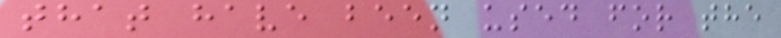that have been used for the
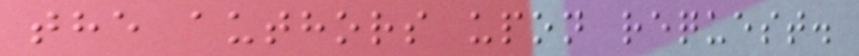the authors upon request.
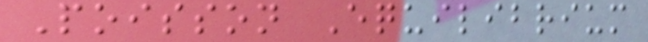Poisson Equilibrium
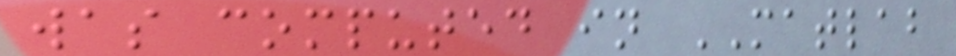was computed in MATLAB
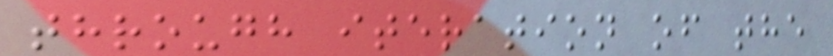through iteration of the
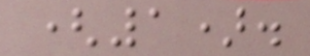(1).
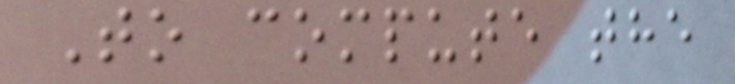To compute the
